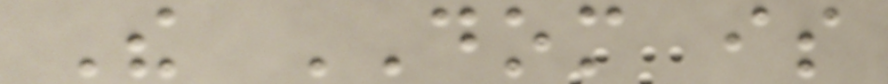The DOM is
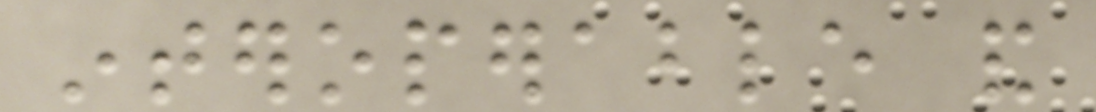interoperable and
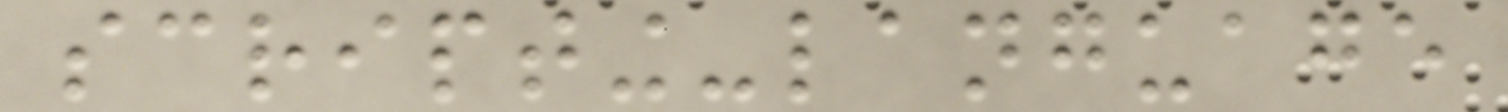scripting-language
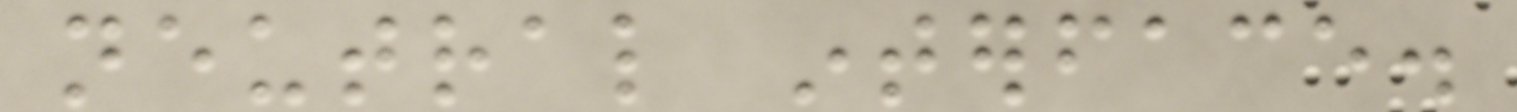neutral interface.
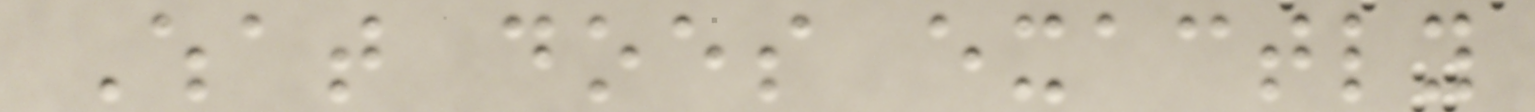What does exactly
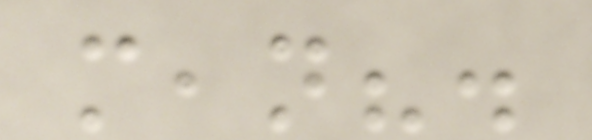mean?.
